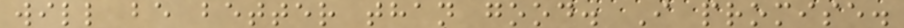will be better than good. I promise.
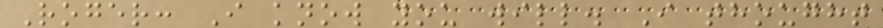Roger: I know you will. I thought
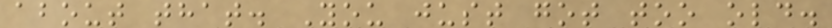about that. You just got too old.
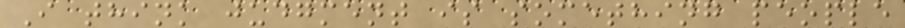I think judgment is something people
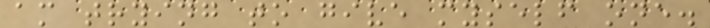am trying to give myself one.
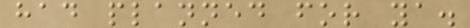had planned for ya.
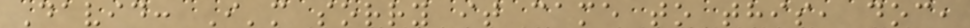David: I'm sorry it came to this, doc,
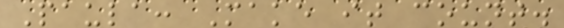Paula: Make it count.
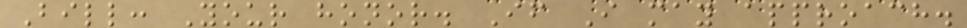Bill: Your honor. If I may approach.
